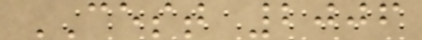CEST 2006
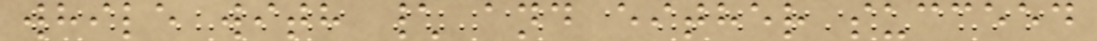while with \ and either succeed
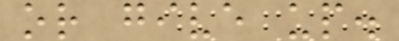or give up.
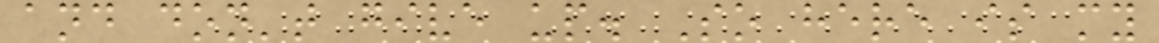and don't give up. So here is my
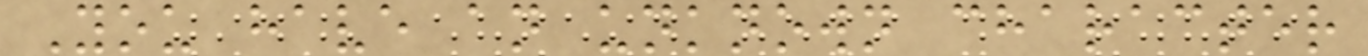You have an unknown character
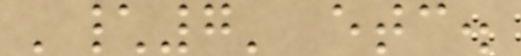'\7' etc.
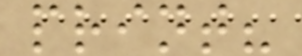print?
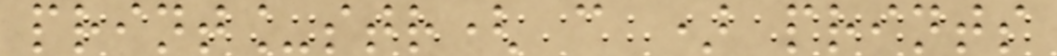print_str( c ) prints
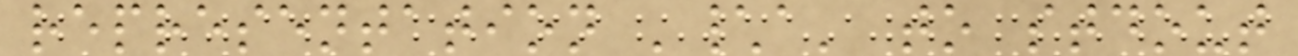representation '\a' to stdout
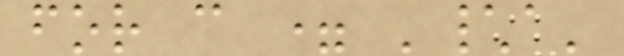for c = '\a'
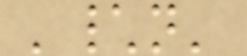'\n'
